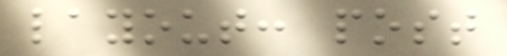layout: post
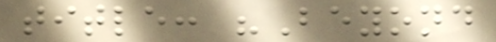title: "Beyond
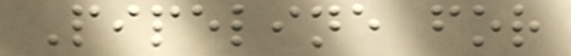Pipeline for
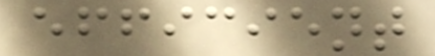efficient
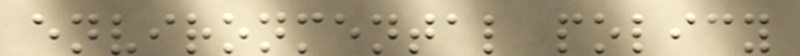environmental policy
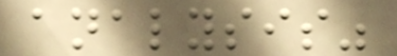analysis"
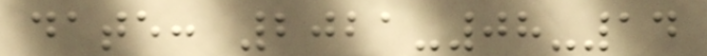date: 2021-08-14
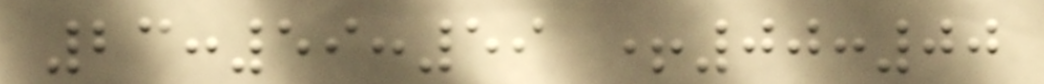23:59:59 +00:00
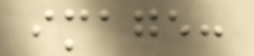image:
